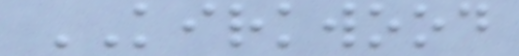KIRKWOOD
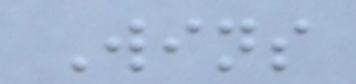Wins
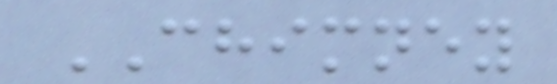CHIMNEY
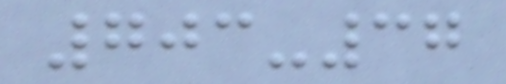703-37
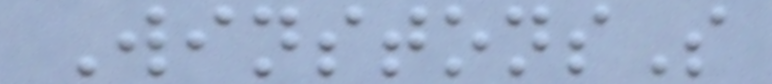WinstonsS
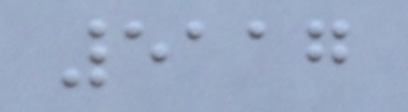5117
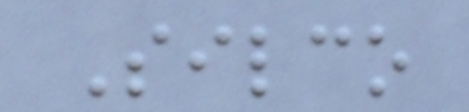Silco
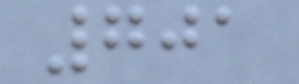701
